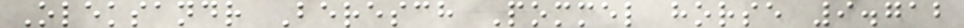Oleksandr Beresch Pommel horse 9.712
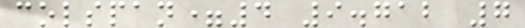colspan=4 9.712 7
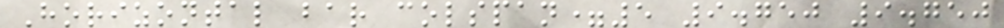Horizontal bar colspan=5 9.750 9.750
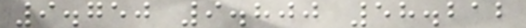9.750 9.800 58.212
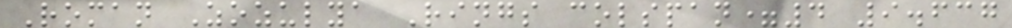Roman Zozulya Rings colspan=4 9.637
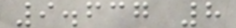9.637 8
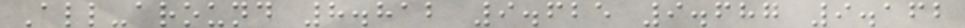All-around 8.812 9.625 9.687 9.162
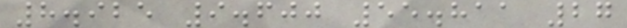8.925 9.600 55.811 27
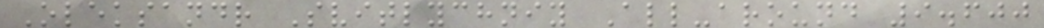Oleksandr Svitlychniy All-around 9.600
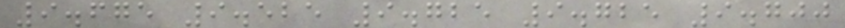9.675 9.525 9.725 9.725 9.700
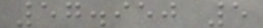57.950 5
